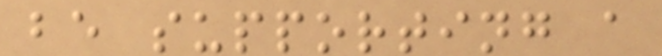be supporting a
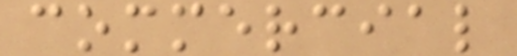commercial
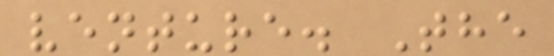venture. The
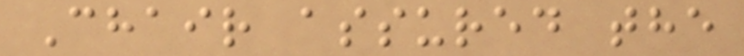Chair assured the
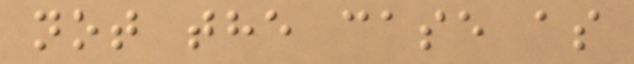not the case as
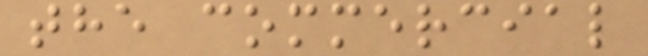the commercial
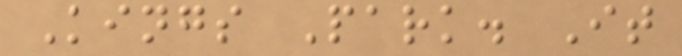Kings Park. It
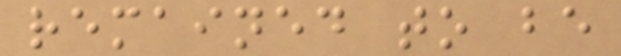remained to be
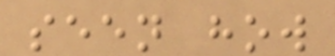seen how
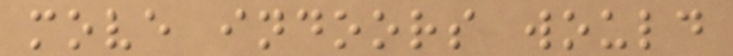move indoors would
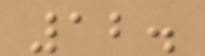12.
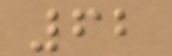62
